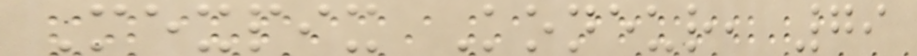Mexpix Koneur, 79
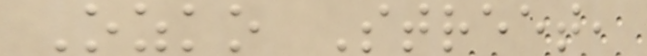Ozko Street,
